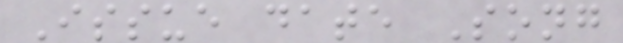Issue date Song
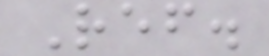Ref.
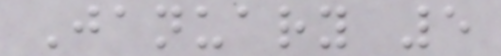January 5
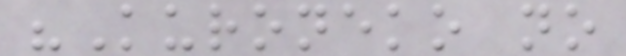"Kuroneko no
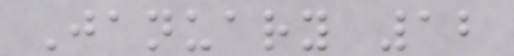January 12
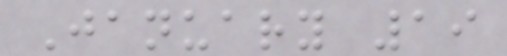January 19
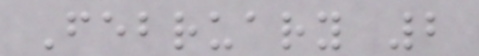February 2
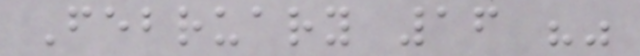February 16 ""
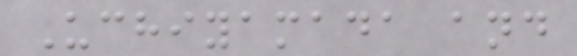Uchiyamada and
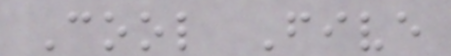Cool Five
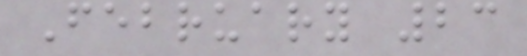February 23
